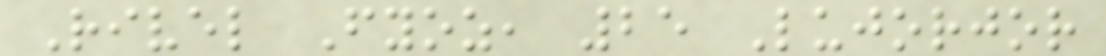Rivel Fyoz, 25 Lujorjor
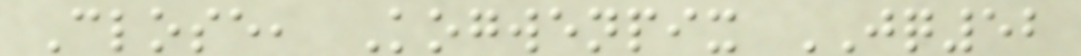Close, Kogwenpix JQ52
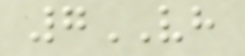7VH
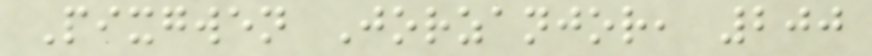Pixgwen Jorzanjor, 200
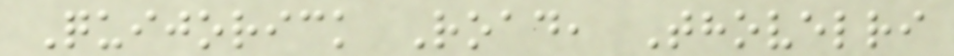Quijorick Road, Thovelri
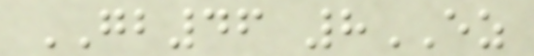GB46 8EZ
